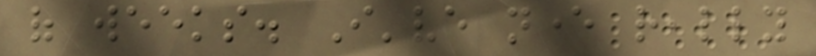of weeks. I've never really
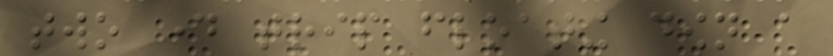two day trip floating down a
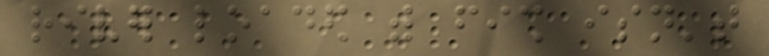river loaded with fish isn't
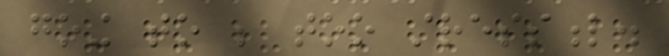going to be too stressful.
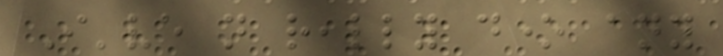I've not really done any
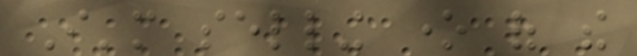I'm selling one of the
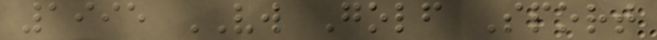1995 VW Golf Sport
